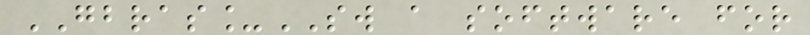GBRAS_SW a software for
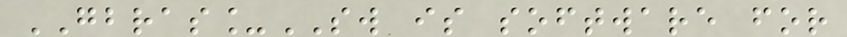GBRAS_SW is software for
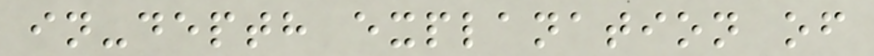in-depth explanation of
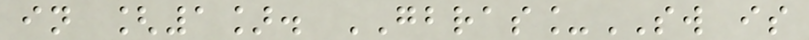in [1]. GBRAS_SW is
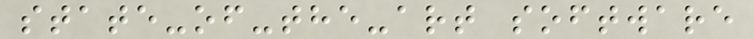state-of-the-art software
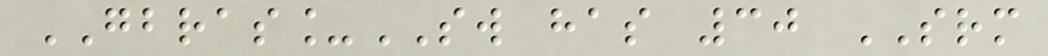GBRAS_SW has 30 SRM
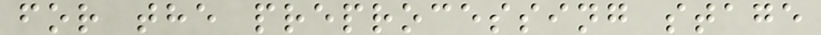for the preprocessing stage
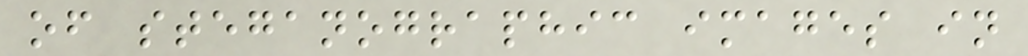of steganographic images in
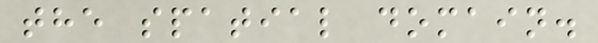the spatial domain.
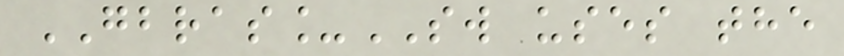GBRAS_SW uses the
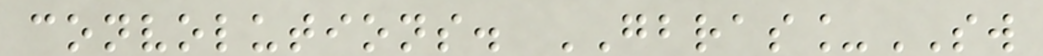convolutions. GBRAS_SW
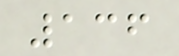136
